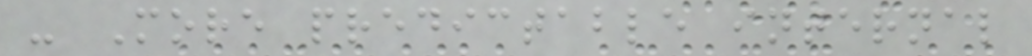- More predictable internal
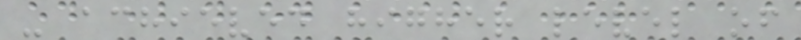- achieved higher level of
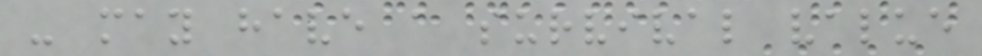- may have a survival value
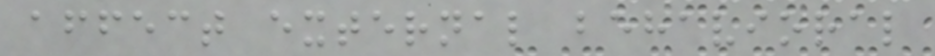affect external behavioral
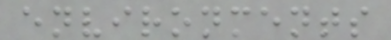environments
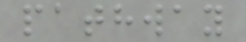pathway
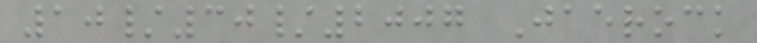10/30/2007 Jaerock
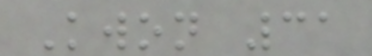Kwon 31
